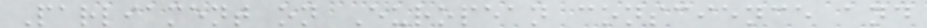Parliament on European conscience and
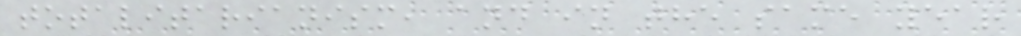totalitarianism, and in the same year
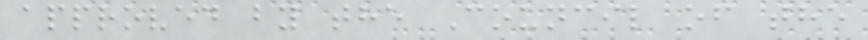approved by the Council of the
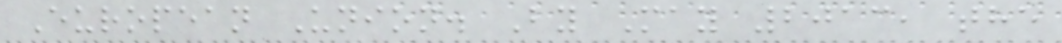European Union. By May 2013, the
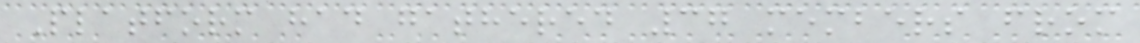Platform had gathered 37 members from
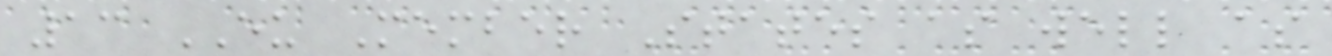13 EU Member States as well as
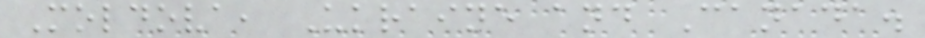Moldova, Ukraine and Canada.
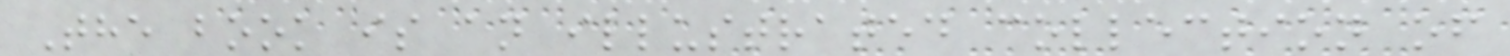The book is an illustrated collection of
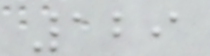129
